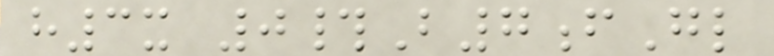h3x 0#B7fGl
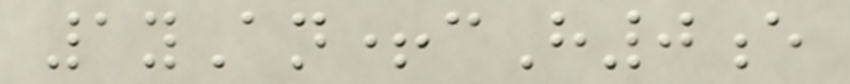1yAn+cH0e
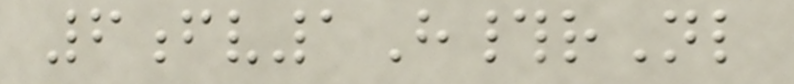6fv1H#rNl
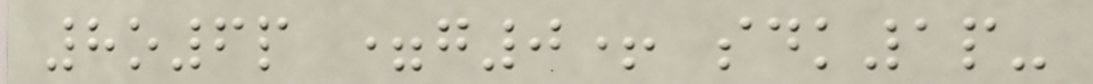8o6p =g0+ sdk1p-
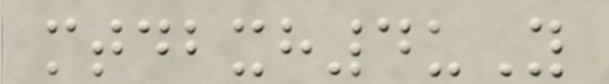mtdbxh4uY
